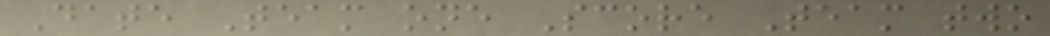Date Team one Score Team two
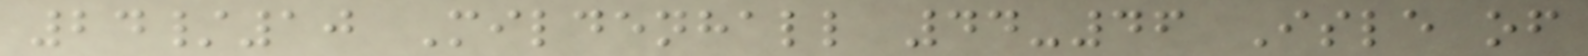24/10 Mildenhall 44-46 Isle of
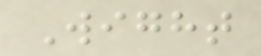Wight
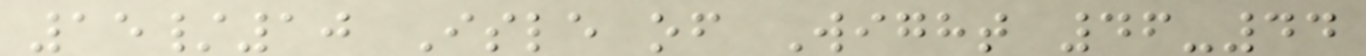15/10 Isle of Wight 46-44
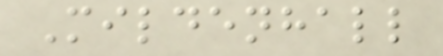Mildenhall
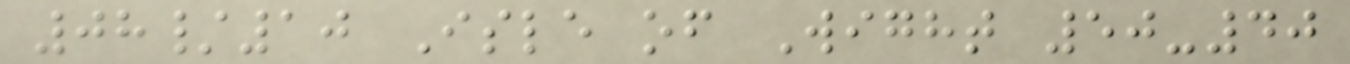08/10 Isle of Wight 50-40
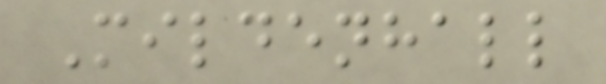Mildenhall
